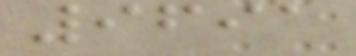9691
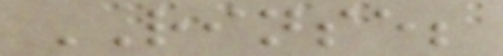RINSE;
